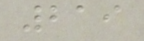219
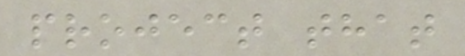project that
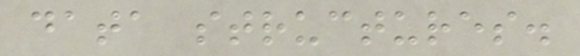data structures.
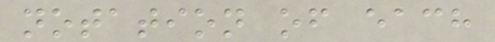notation of each
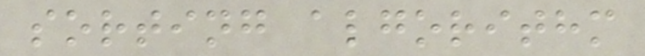sorting algorithm
